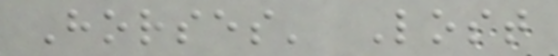Horses' Lost
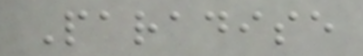Paradise
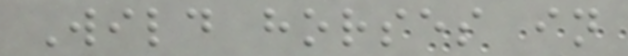Wild horses in
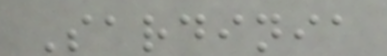Sardinia
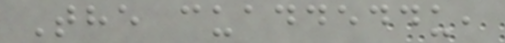The cuaddeddu,
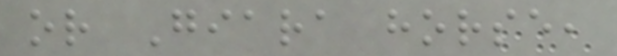or Giara horse,
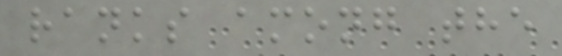ranks among the
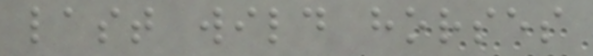last wild horses
